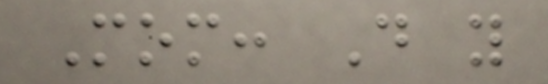Mom: Do you
